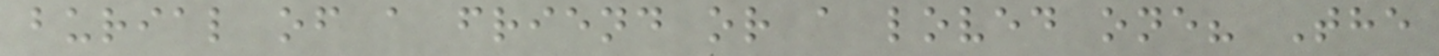burial of a friend or a loved one? The
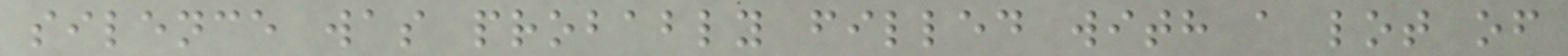silence was probably filled with a lot of
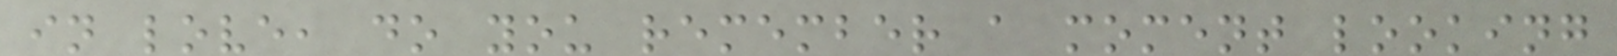in love, do you remember a moment looking
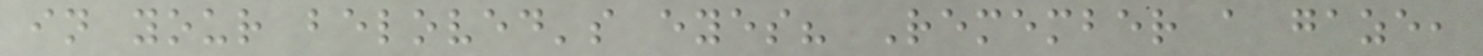in your beloved's eyes? Remember a gaze,
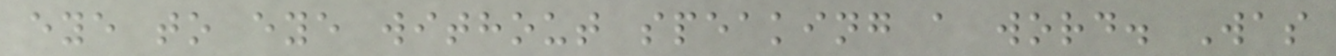eye to eye without speaking a word. Was
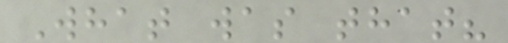What was that?
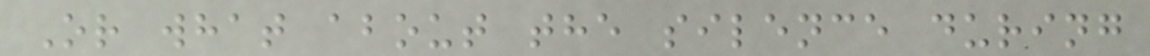Or what about the silence during
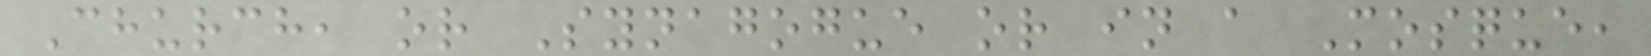Church, or Synagogue or in a Mosque,
